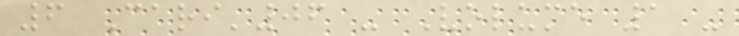6 Cari'06 - Volume 1 -
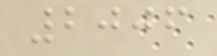2006
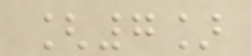[7]
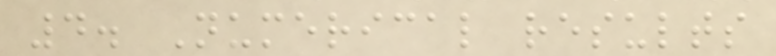4. Numerical results
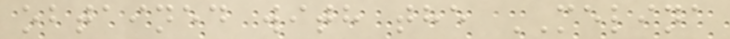obtained with the MELINA
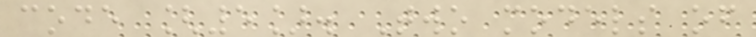code [5]. Two models of
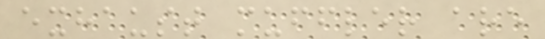exhaust muffler are
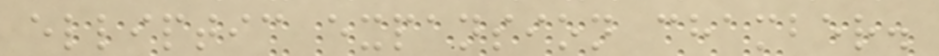elliptic expansion chamber.
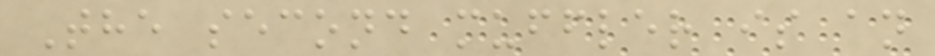The second muffler is an
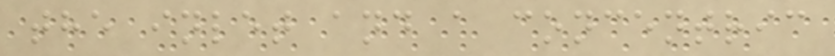the inlet and a concentric
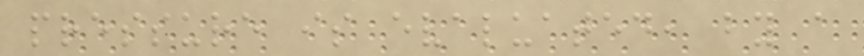pressure is evaluated, by a
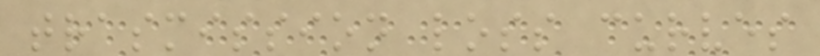trasmission loss curves
